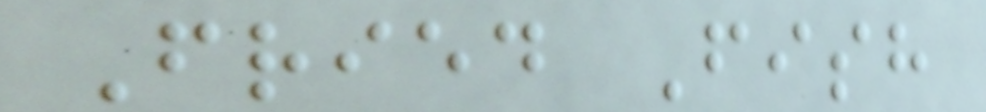Fried Fish
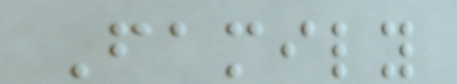Family
